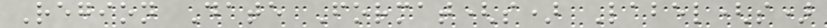Region Date Format(s) Label(s)
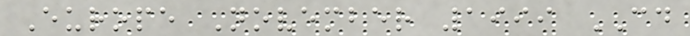Europe November 1999 CD
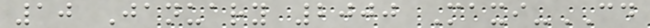10 January 2000 Maxi-CD
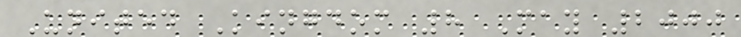United Kingdom 8 May 2000
